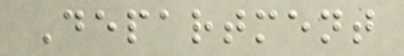Department
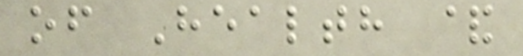of Health &
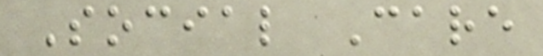Social Care
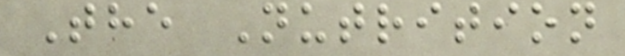The Nutrition
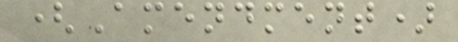(Amendment)
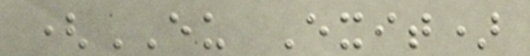(EU Exit)
